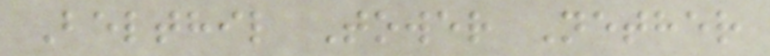Belthil Tower Nether
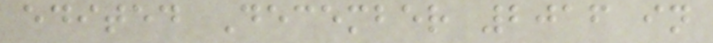edited December 2016 in
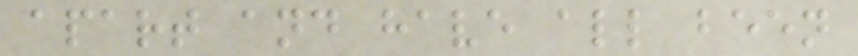apart and have all been
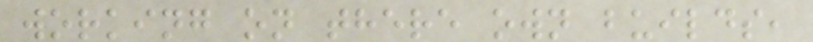working on there own builds,
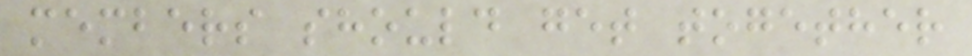members should get together
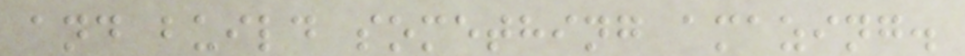and build something amazing.
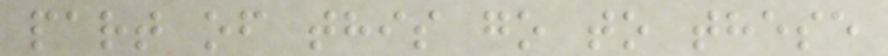part of this go to these
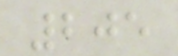205
